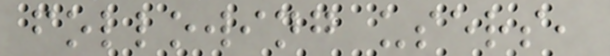following users,
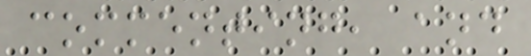commenting, and
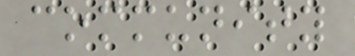community
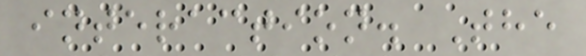interaction. The
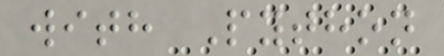with Python
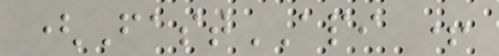(FastAPI +
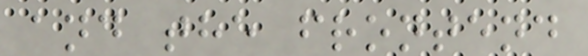and the frontend
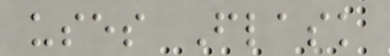uses Flask
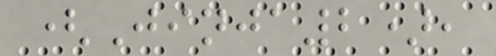(Jinja2),
